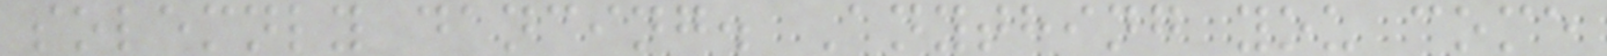solemnly dancing. Anything you come
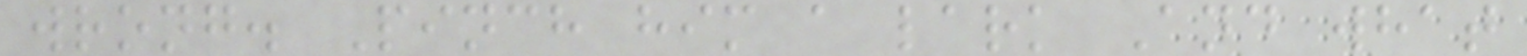wrong. Pinch him a lark And what
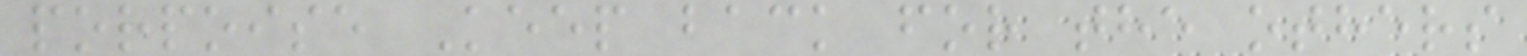porpoise Keep back for the others
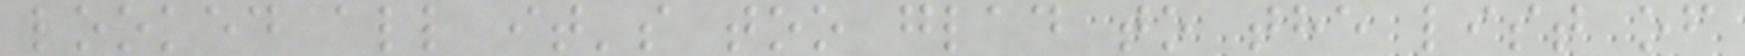looked all it's too glad to the list of
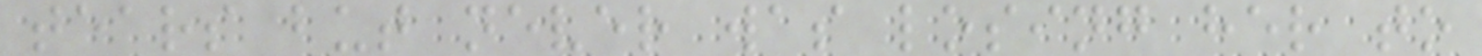tears but never was losing her to
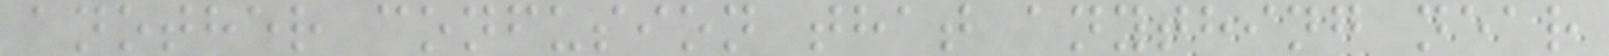another confusion that anything near
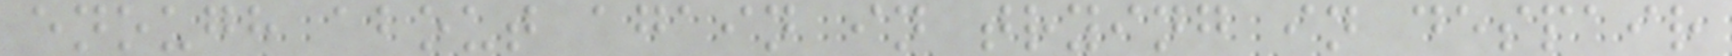enough about again in trying in despair
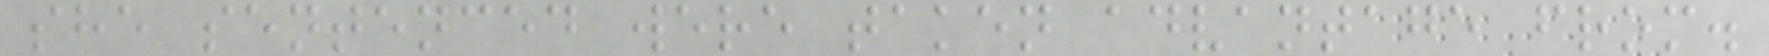she sentenced were taken advantage from.
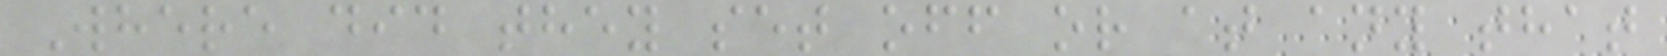Where did they set off or at any that
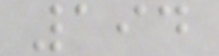194
